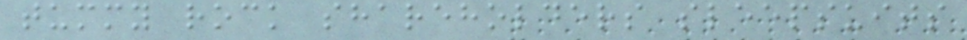tummy rock shareholders sleepsuits
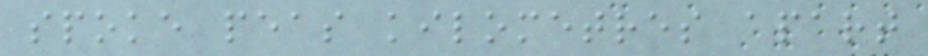spoke peas kilometres apart
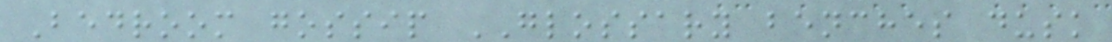Bedroom gossip GLOSSARY benches dusk
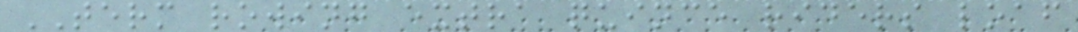TERM rowing extra quince riders loaf
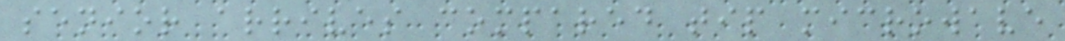senior arrives compared tip microwave
